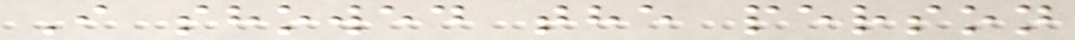I showed the person
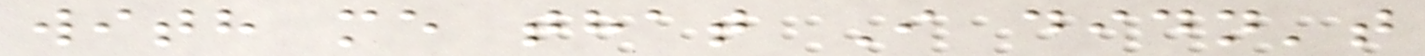with me that I didn't
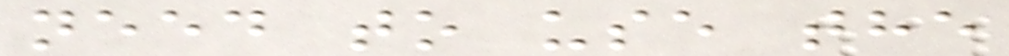need to use the
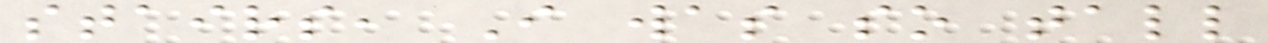stairs, I was so tall
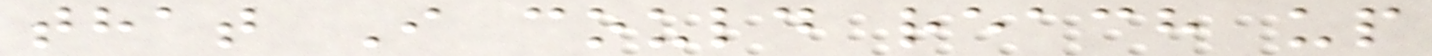that I could reach up
